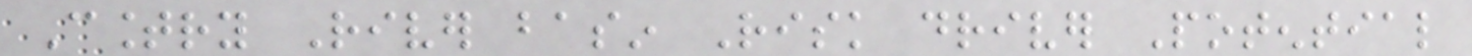Country River basin Risk driver Potential
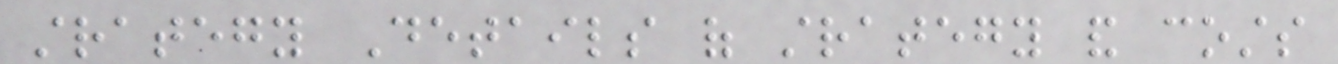strategy Details of strategy and costs
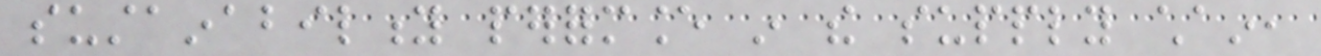sustainability performance in the supply chain,
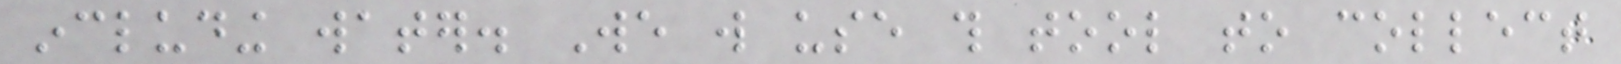including water. We will use this tool to collect
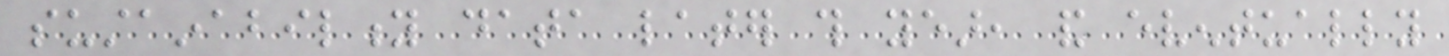sustainability data later this year, and eventually
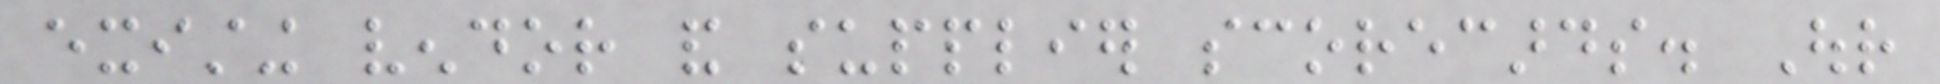existing vendor and supplier scorecards. Our
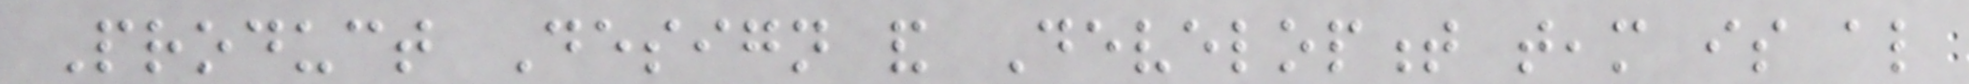Product Design and Development team is also
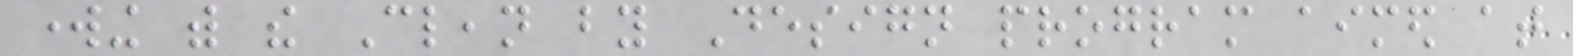working with the Clean by Design program aimed at
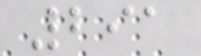291
